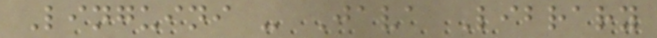Linguini - Java Library
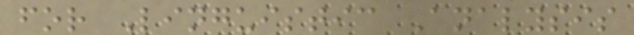for Linguistic Analysis
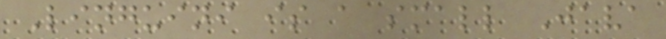Linguini is a small Java
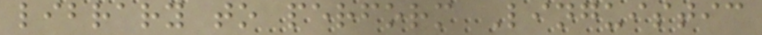library to perform Linguistic
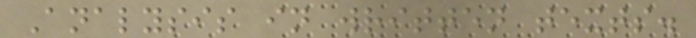Analysis in written texts.
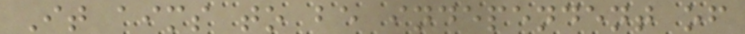It aims to be independent of
